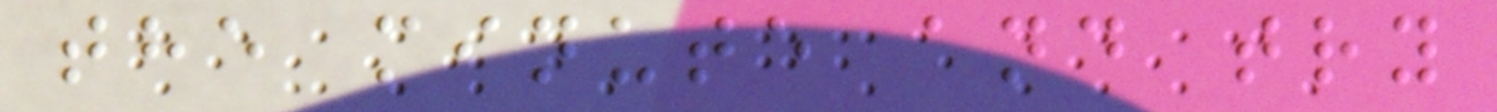the minute and try
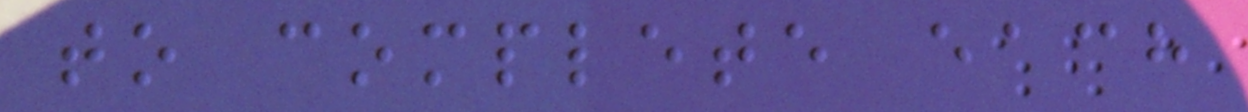to complete each
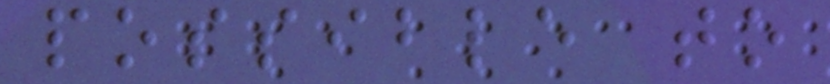possible to
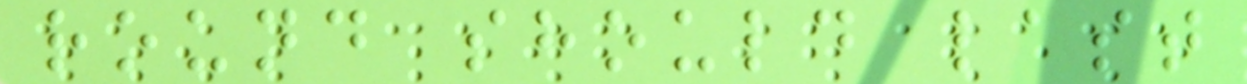round should last
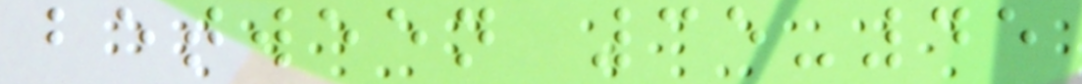between 35-45
